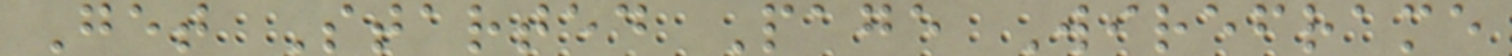Get Started Page Wireframe
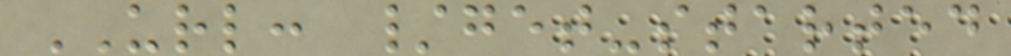URL: /get-started
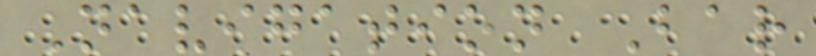Navigation Bar
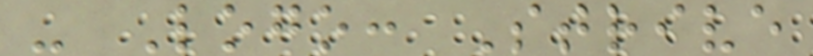- Logo: Strive
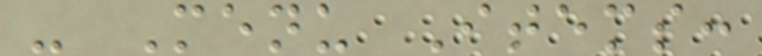- Menu Items:
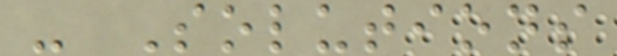- Solutions
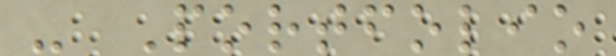- Portfolio
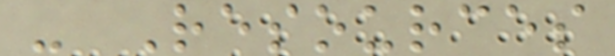- Resources
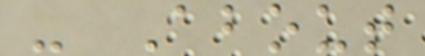- About
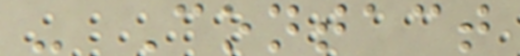- Contact
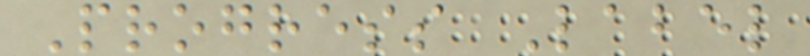Progress Label
